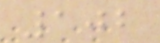102
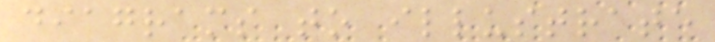diagrams to illustrate
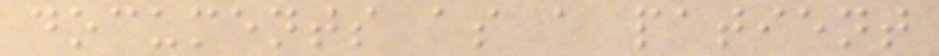documents as a patient
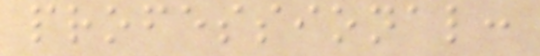professional:
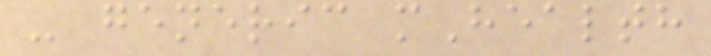- generic mHealth
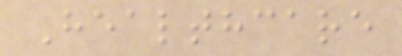Healthcare
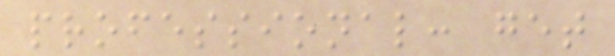professional: get
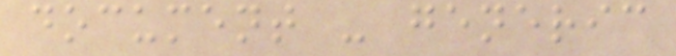document - generic
